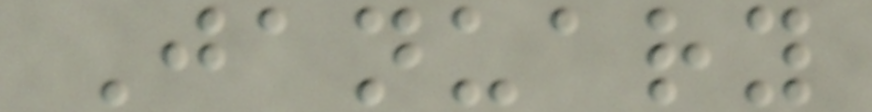January
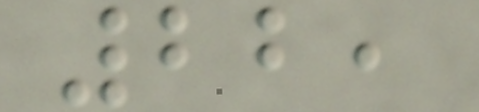22,
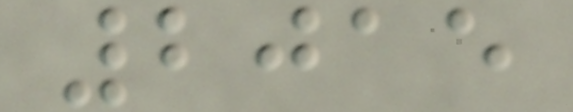2015
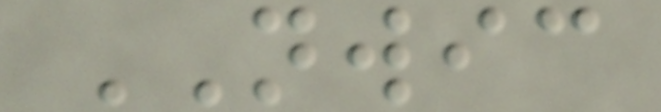NWIC
